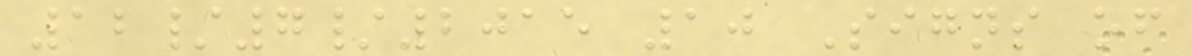12/7/2015 10 Signs of
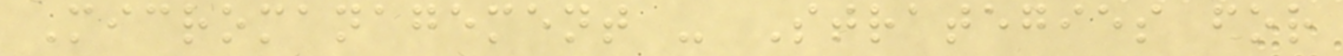Micromanagement - Strategies for
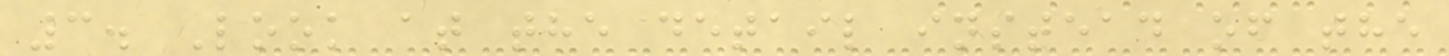3. Look at the detail instead of the
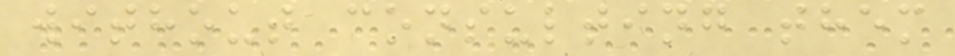without consulting them
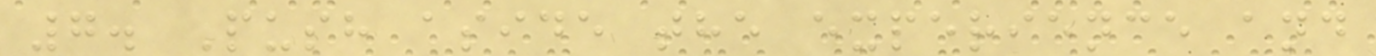7. Push aside the experience and
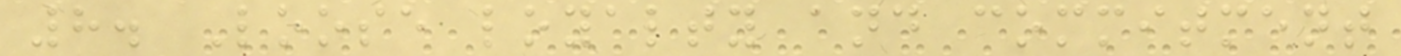8. Loose loyalty and commitment
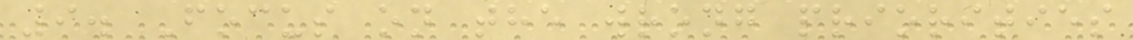9. Focus on the wrong priorities
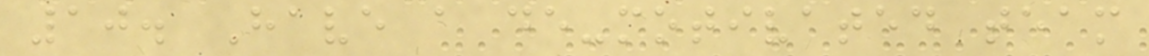10. Have a de-motivated team
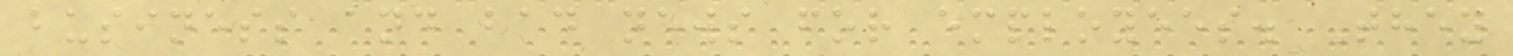business and bad news for employees. They
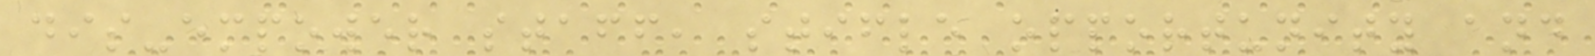dis-empower staff, stifle opportunity and
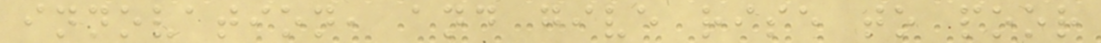innovation, and give rise to poor
